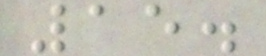15.
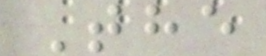The
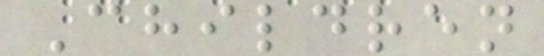Children
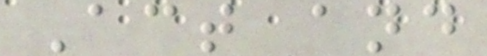Act and
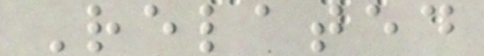Related
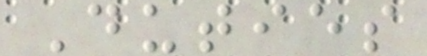Duties
